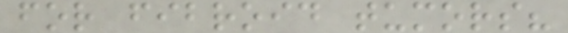for fibroid tumors?
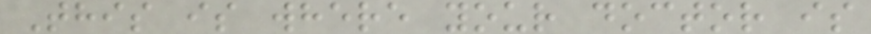This is where your doctor is
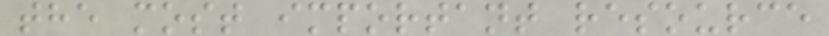the most important resource
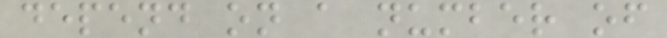depend on a number of
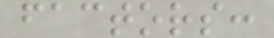factors:
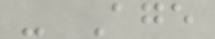- Age
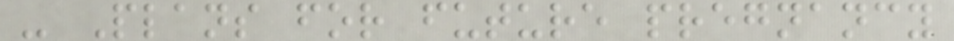- Plans for future pregnancy
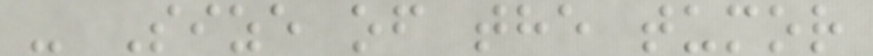- Size of the tumor
